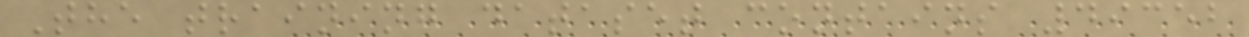The training dataset contains 49352
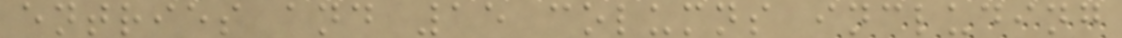entries and 15 columns including
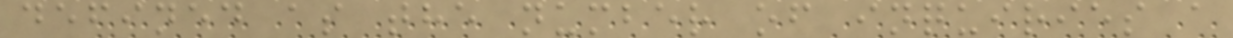defined as the number of inquiries a
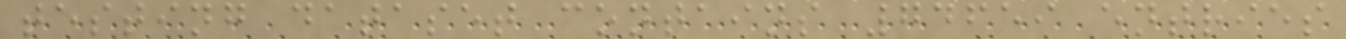testing dataset contains 74659 entries
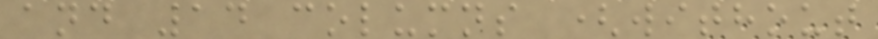and 14 columns (without
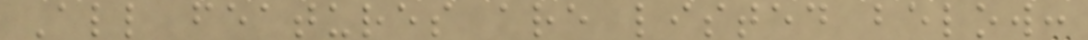All features are listed below:
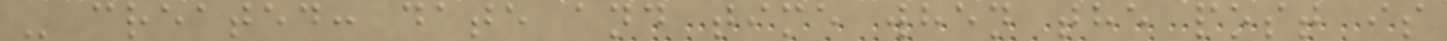- created: date and time when the post is
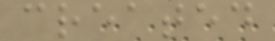created
